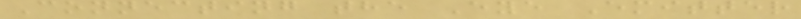Connecting the Eye Emitter
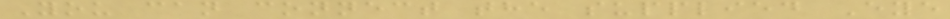You can connect the supplied Eye
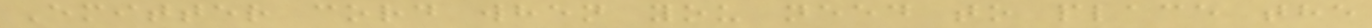Emitter cord when you need to place the
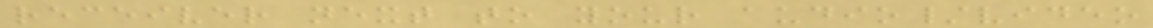receiver next to your audio/video
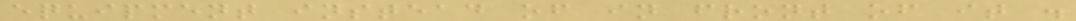equipment instead of in front of it .
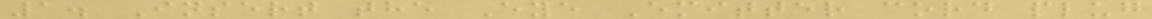1. Insert the Eye Emitter cord plug
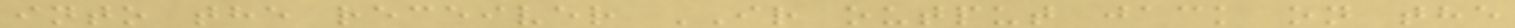into the receiver IR output jack on the
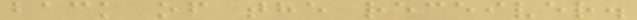back of the receiver.
